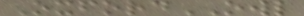OxfordOWL
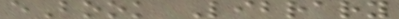eBook Library
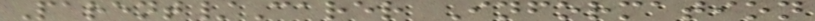Parent/Carer Information
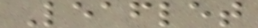Leaflet
